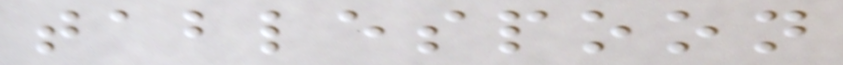tablespoon
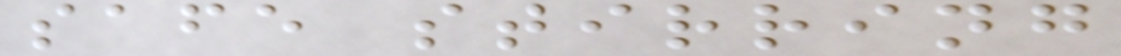safe stirring
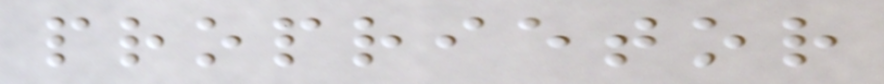proprietor
